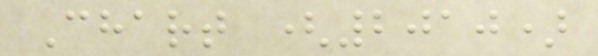Chart (2010)
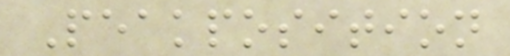Peakposition
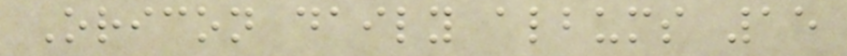Oricon daily albums 15
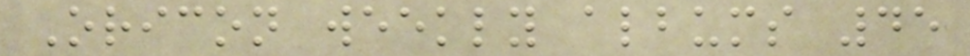Oricon weekly albums 45
